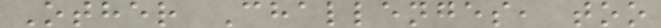Other Challenges, too
